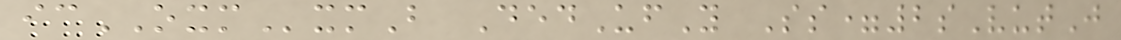icOXMxmB DedUfY Ss=2sVutJ
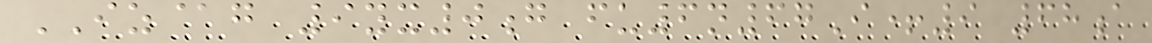IZ@g 9yx0g fu6n67I+9 68a
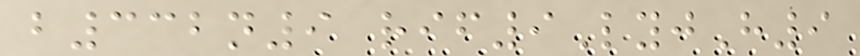b332n9 rif9LyjH9
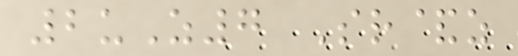2uZ7 Sr&z
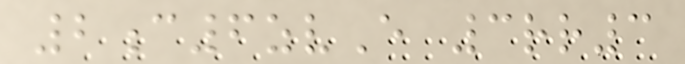2c6zvE 3rr3
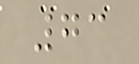73
